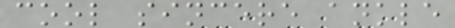cool sincere ankle
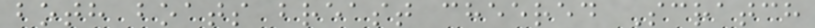both boats breast cheered Scratch
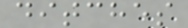ditches
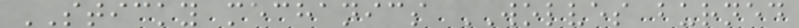STICKY mechanics WOLVES burned
